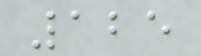125
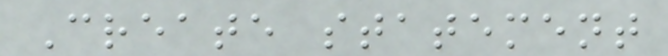Create statement
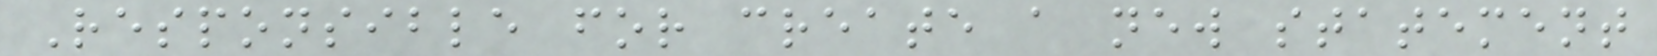Responsible for create a new statement
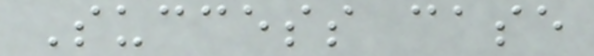Success case
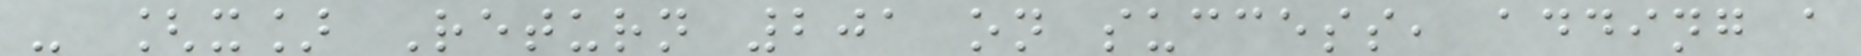- [x] Return 201 on success, adding a
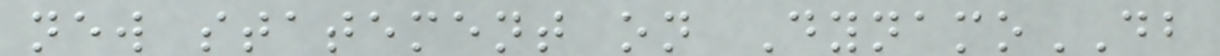new statement on DynamoDB
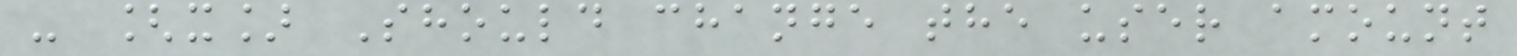- [x] Should change the user amount
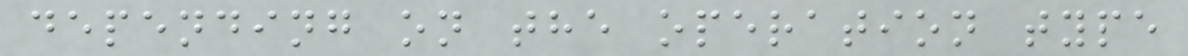depending on the operation type
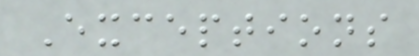Exceptions
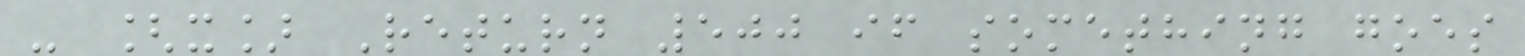- [x] Return 500 if something goes
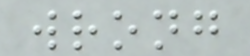wrong
